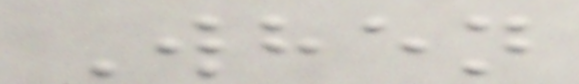When
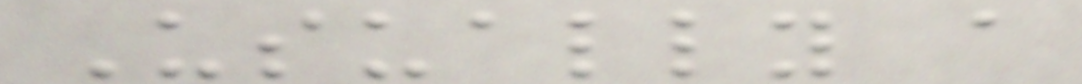Usually a
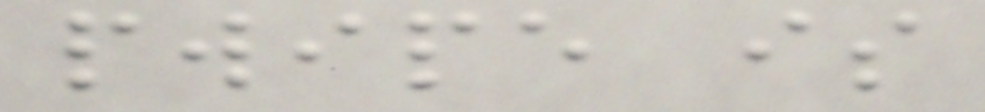pwipe is
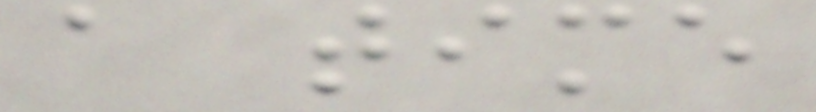a time
